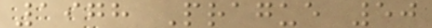1978 Prague 50
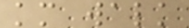km walk
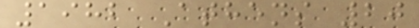1982 Athens 20
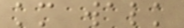km walk
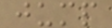jump
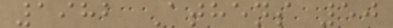1982 Athens 50
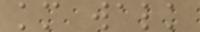km walk
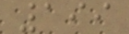199
